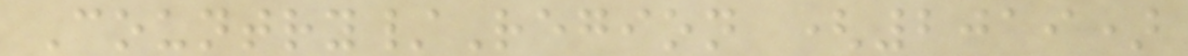Country/Region (2019)
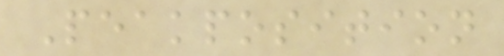Peakposition
